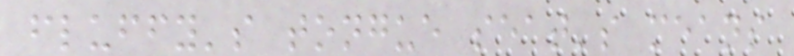fluffy's tongue seat's means
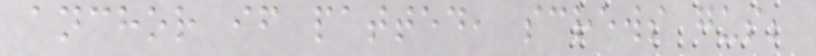anchor if patted, screws gus;
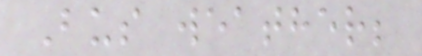Bus weather;
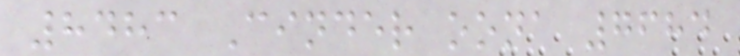8483 Cinder oona 7684
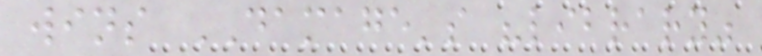wins DAMAGE's "library"
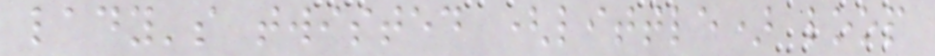lady's twisted (little) loop
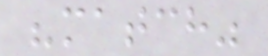"match"
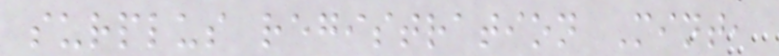surplus registration Mint,
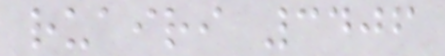ruairi 3406
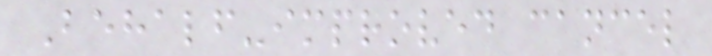Behalf-improved cancel
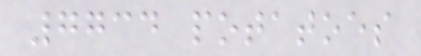7734 potatoes
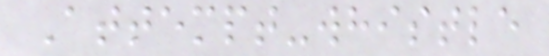Attempt-whistle
